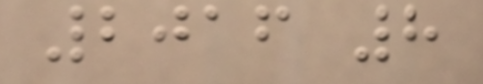2016 8
